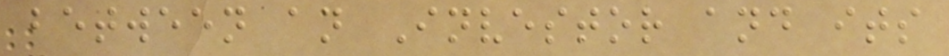between an Investor and its
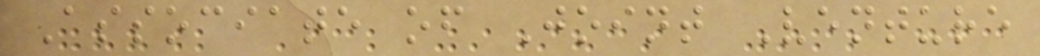Associate of Joint Venture
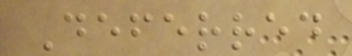Deferred
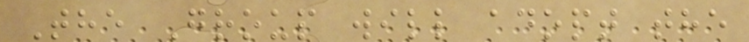The Group will adopt the
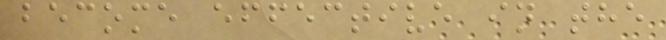become effective in the
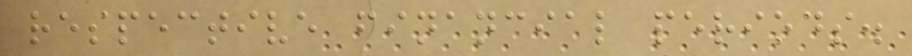respective financial periods.
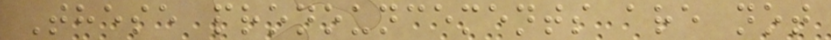These pronouncements are not
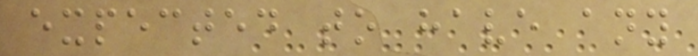expected to have any
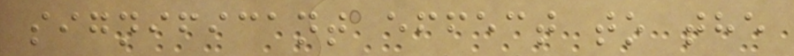significant effect to the
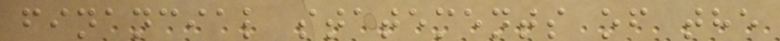financial statements of the
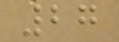27
